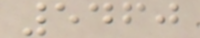5460
